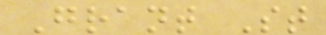Grant St
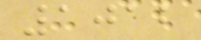1012
